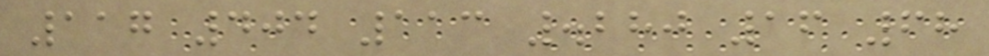117 404 113 .280 16 68
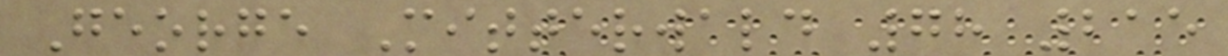George Mitterwald 78 215
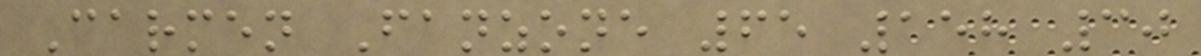Carmen Fanzone 65 158 30
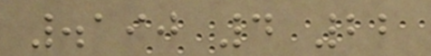.190 4 22
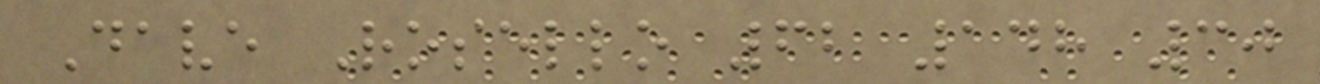Dave Rosello 62 148 30
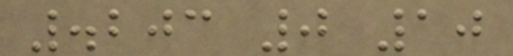.203 0 10
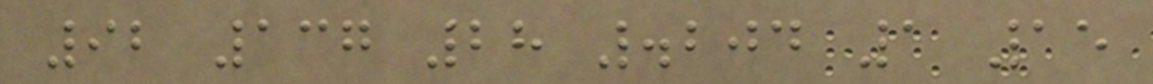92 137 28 .204 1 15
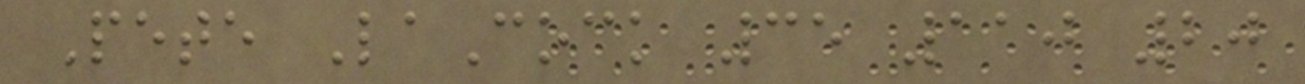Pete LaCock 35 110 20
